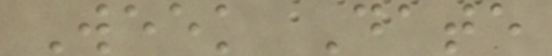Week Date
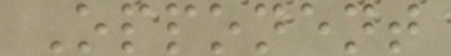Opponent
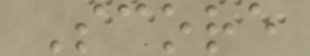Score
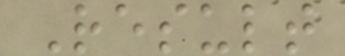Result
